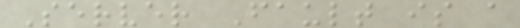Server Fault is a
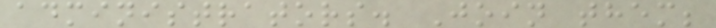administrators. Join them;
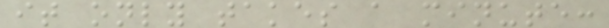it only takes a minute:
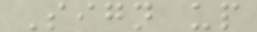Sign up
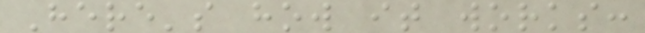Here's how it works:
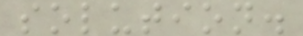solution.
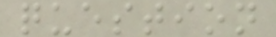question
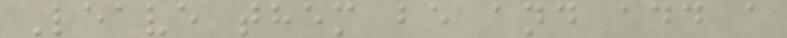Leave them be and add a
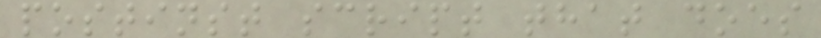postinst script that does
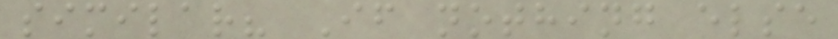similar? If nothing else
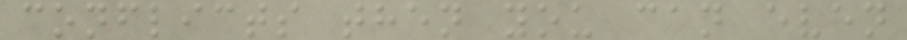conflicts then you can even
